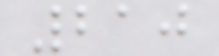210
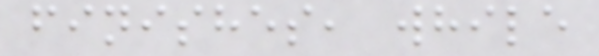finishes, while
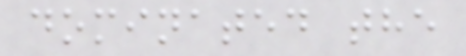dominated the
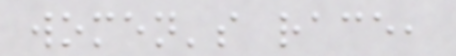women's race,
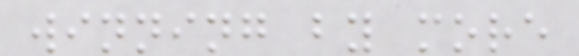winning by more
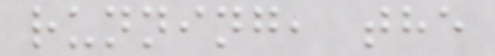running, the
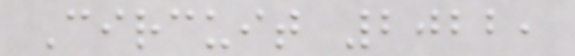Circuit 2022,
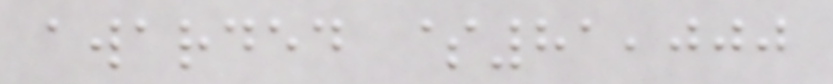awarded $81,000
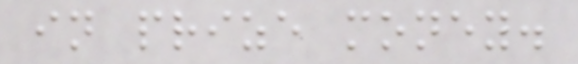in prize money.
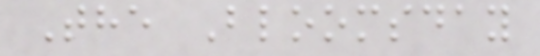The Bloomsday
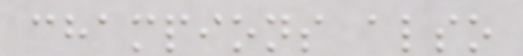champions also
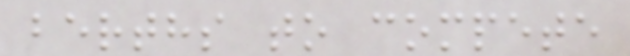berths to compete
